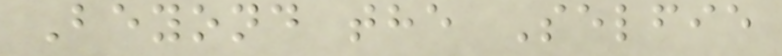Beyond the Selfie
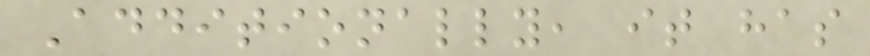Additionally, it has
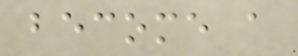become a
